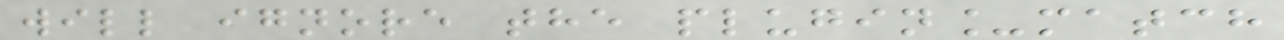will ignore the plugin_match
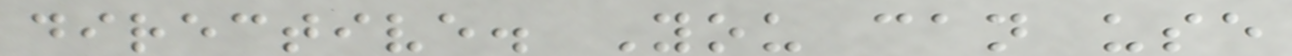directive. You can use
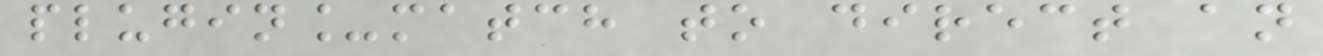plugin_match to direct an
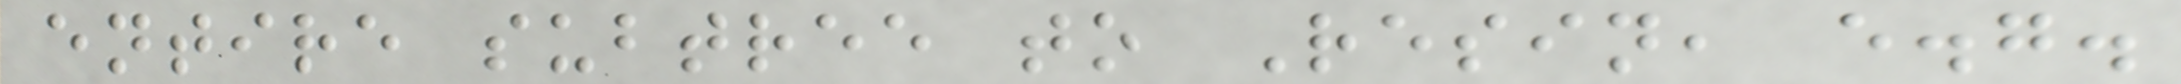entire subtree to Resin, e.g.
